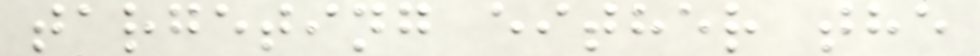targeting either the
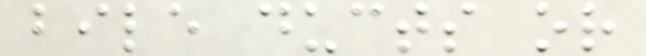bile ducts or
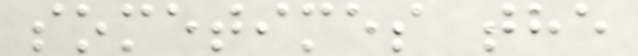sometimes the
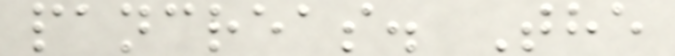pancreas. The
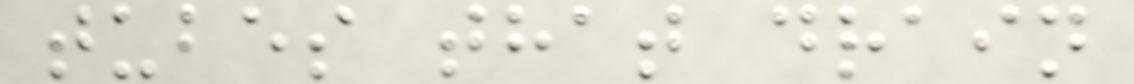tubes that drain
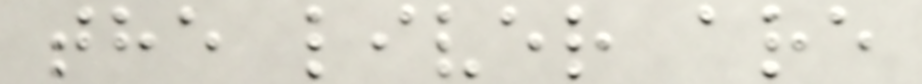the liver are
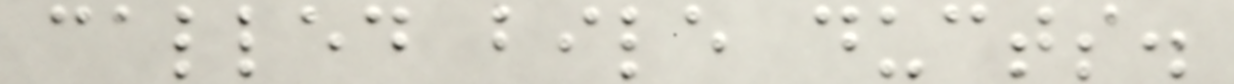called bile ducts.
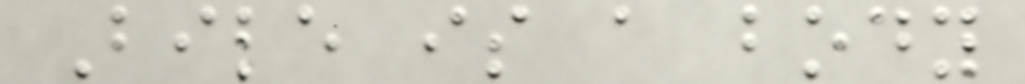Bile is a body
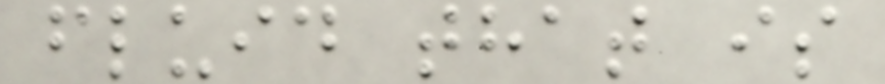fluid that is
